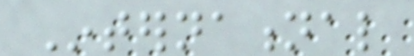International
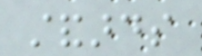standards
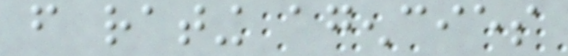from rating agencies
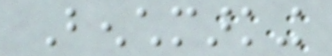Benchmarking
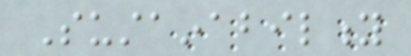Sustainability
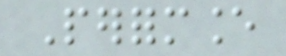Performance
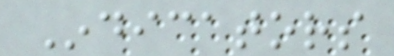Indicators
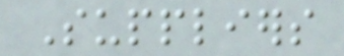Suppliers
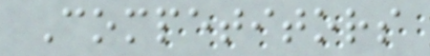Competitors
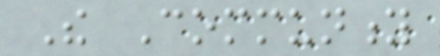The Community
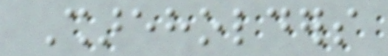Shareholders
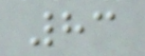83
